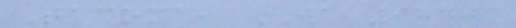Tacoma, WA 98403
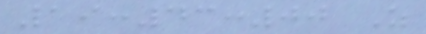19:43:00 Z
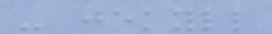- jekyll
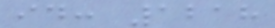id: 1218
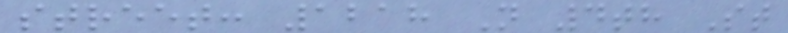street: 1218 N 4th St
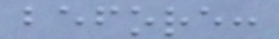before:
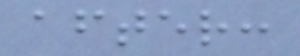after:
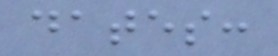dates:
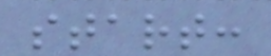start:
